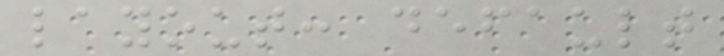layout: default
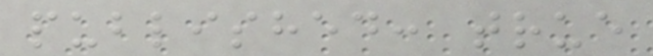published: true
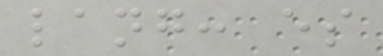lang: es
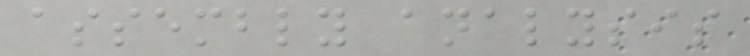assembly analysis
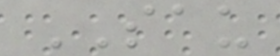SAU
